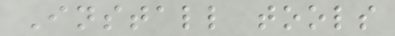Install tools
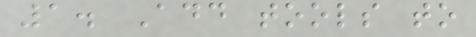1. Add tools to
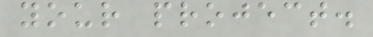your project.
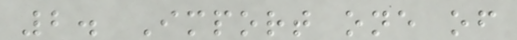2. Import one of
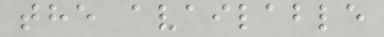the available
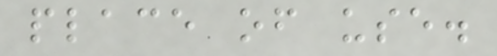place of use.
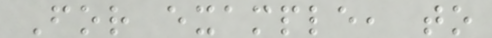For example, to
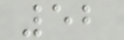52
